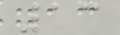13
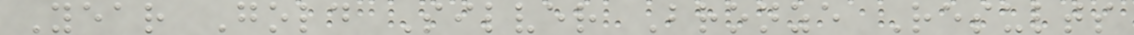Year Gold Silver Bronze Results
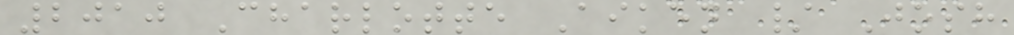2010 Charlotte Aiken / Josh
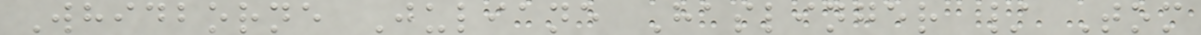Whidborne Juliane Haslinger / Tom
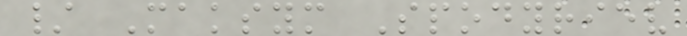/ Maksym Spodyriev
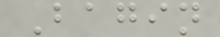Bagin
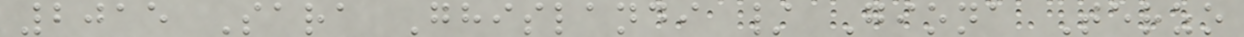2015 Sara Ghislandi / Giona Terzo
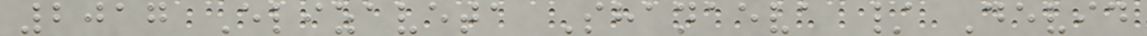2017 Elizaveta Shanaeva / Devid
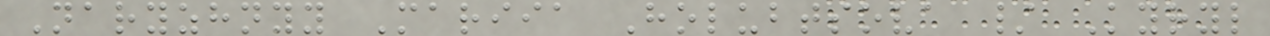Naryzhnyy Mariia Holubtsova / Kyryl
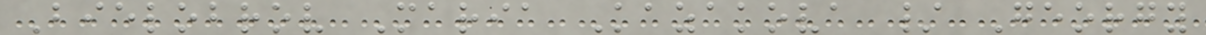Bielobrov Maria Kazakova / Georgy
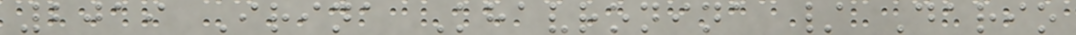2019 Irina Khavronina / Dario
